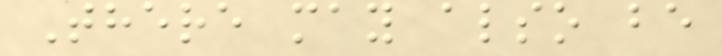There may also be
